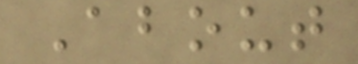About
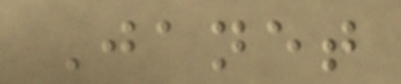Janet
